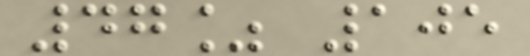47% 105
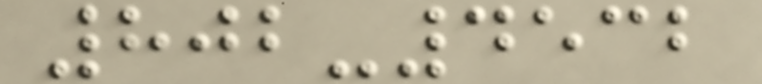802-4532
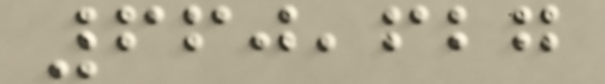660,627
